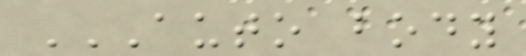AUTO BODY
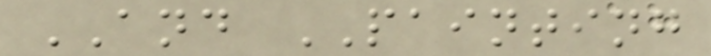AND PAINTING
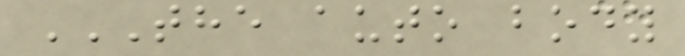THE AUTO BODY
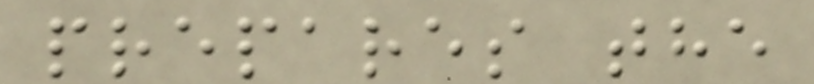prepares the
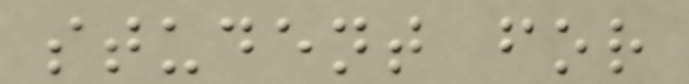student for
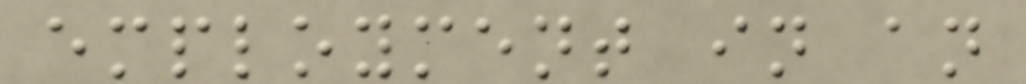employment in an
